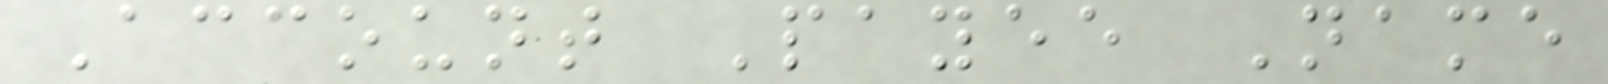Account Payee Name
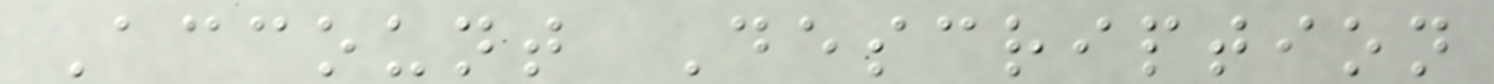Account Description
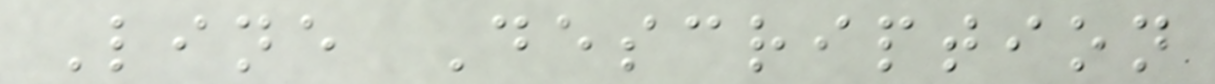Line Description
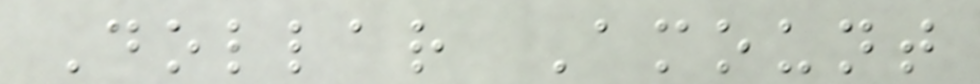Dollar Amount
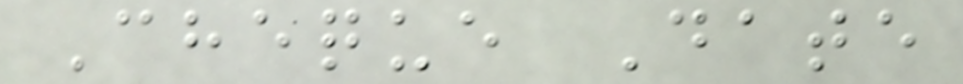Cheque Date
